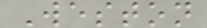Weston
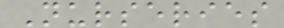Nurseries
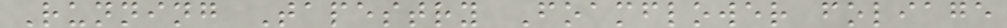Running Tapestry Foamflower foliage
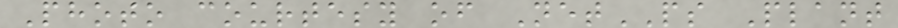Photo courtesy of NetPS Plant
